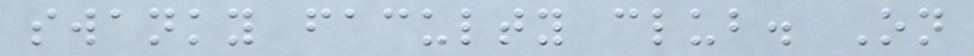swanky faculty club. On
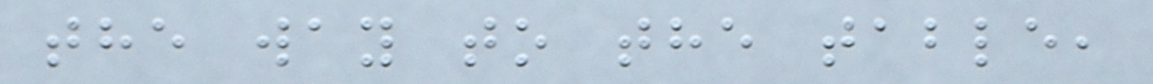the way to the table,
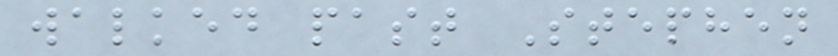walked past Stephen
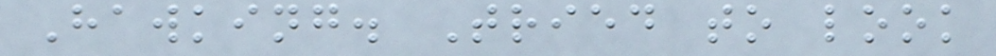Hawking. Tried to look
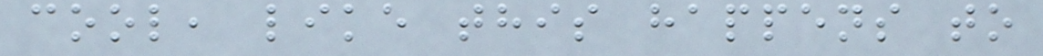cool, like this happens to
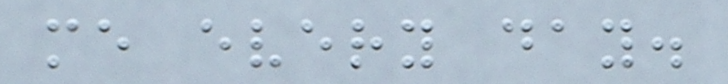me every day.
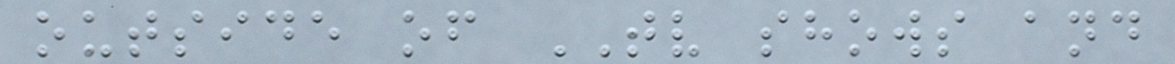outside of TV shows and
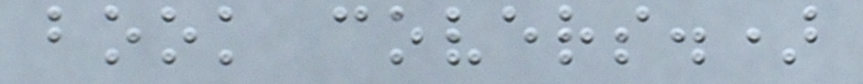book covers.)
